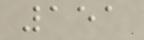151
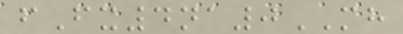fFx4na0MH
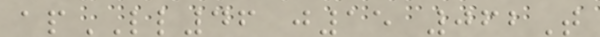apLL46 j15 062T
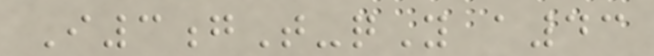I3gT-qY a43
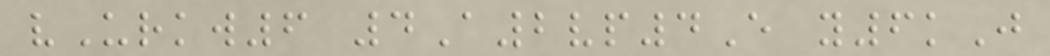vUrkw6 4A2vp4E y6kJ
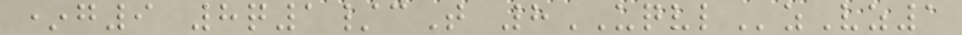*g9 8q1/cT 8UQVLzVz1
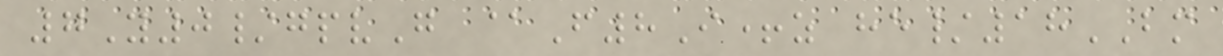7Y0/gpvG @F8I+z he/18BM
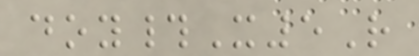doy#X5R
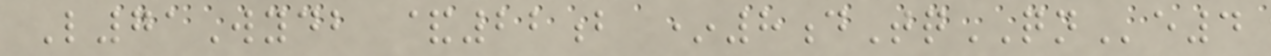L71Wydb &22b *8dTqQNe4
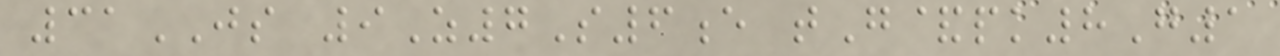31JS 9Z7S6e tG&pk8G1
